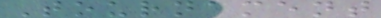Tournament
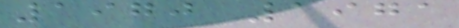1970 1971
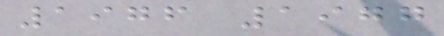1976 1977
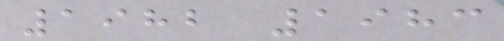1982 1983
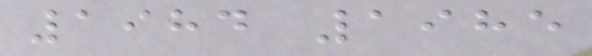1984 1985
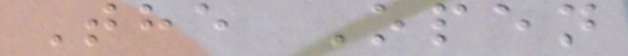The Open
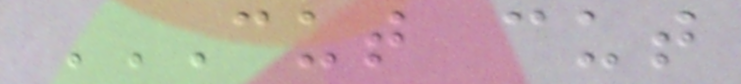CUT CUT
